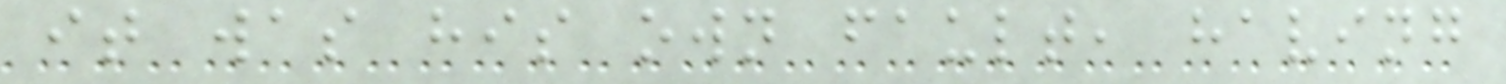it was his own fault, having
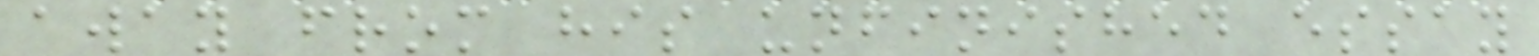away from his unfinished essay
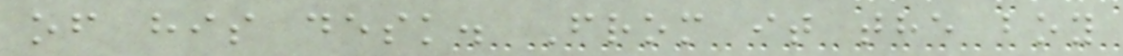of his desk. From it the boy
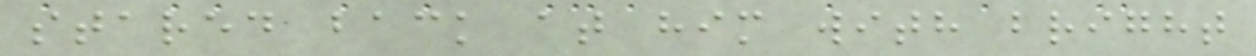stared back at him with bright
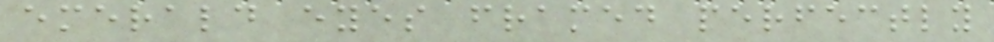emerald eyes framed perfectly
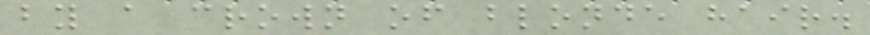by a crown of blonde hair.
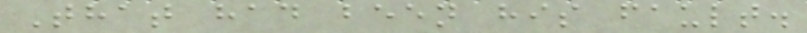That had been his fault.
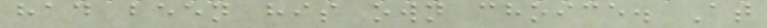had been his own choice. At
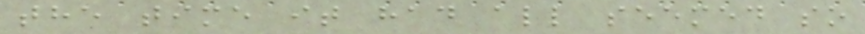the time it had all seemed so
